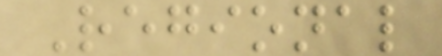Regional
